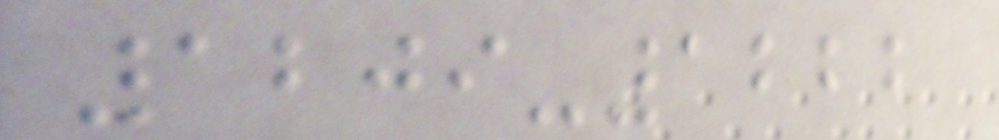1209-1222
